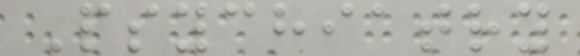Psychiatry
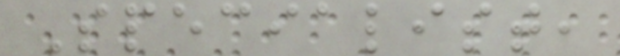Specialist,
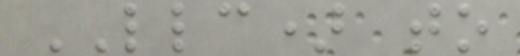LLC) to
